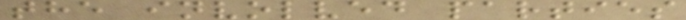the involved parties
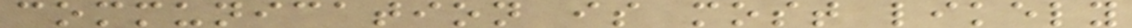communication is most likely
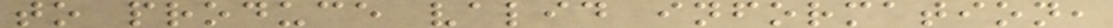to produce valid information,
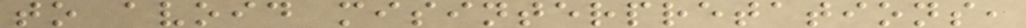to avoid misinterpretations,
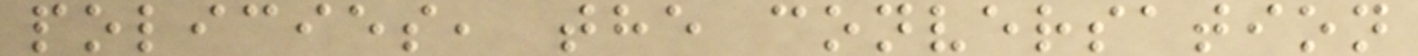policies, the conversation
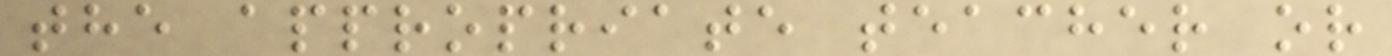the appropriate teacher or
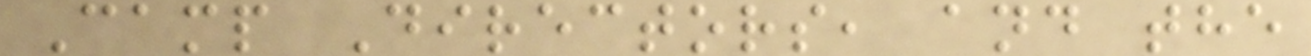Camp Directors, and the
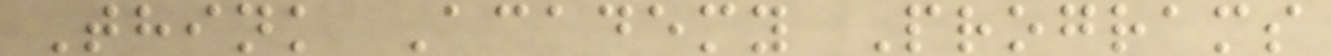Think Academy Programs
